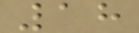18
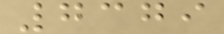7379
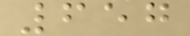657
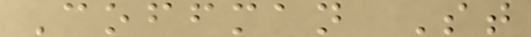Coffman St
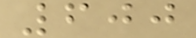600
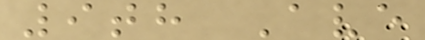9th Ave
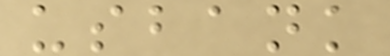usbank
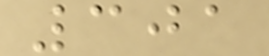301
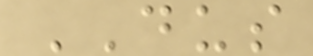DUS
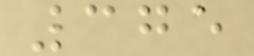375
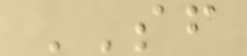SF
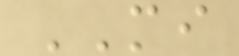MI
